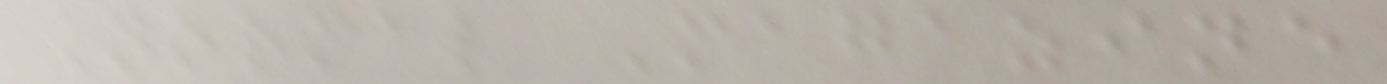Normal Magazine
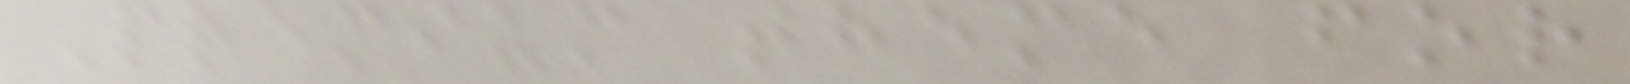Premium theme for
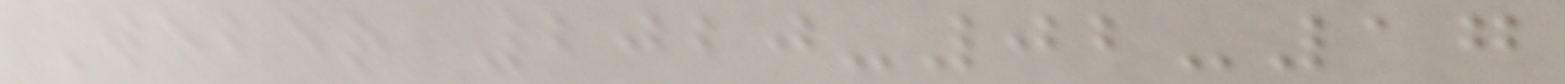Weber 2020-02-17
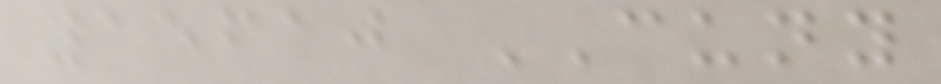15610 CUNY
